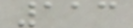113
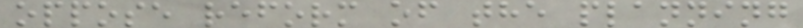oppose reform of the planning
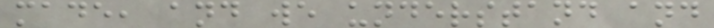made, and we understand and
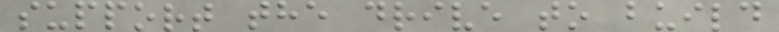support the drive to build
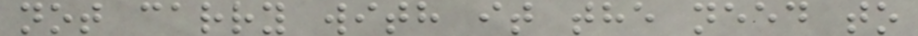not carry with it the need to
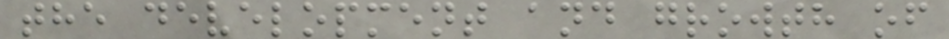the development and growth of
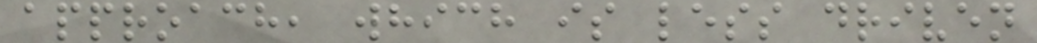approach, which is less driven
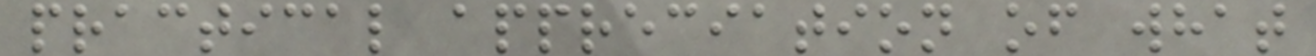practical appreciation of what
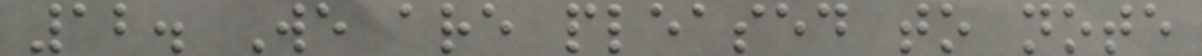12. We are pleased to note
